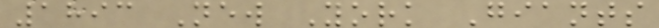1893 New York Giants
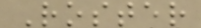Roster
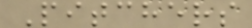Pitchers
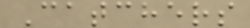Catchers
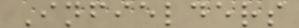Infielders
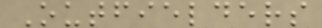Outfielders
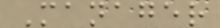Manager
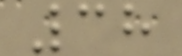38
